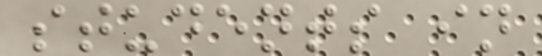students in
